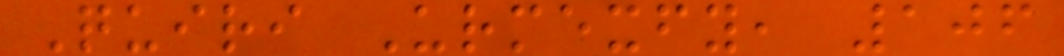Quiri Urmexfy, 106
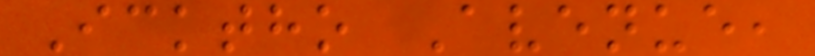Icktho Avenue,
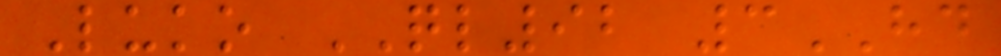Luko QL92 3HD
